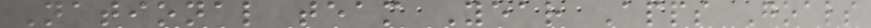National team Year Apps Goals
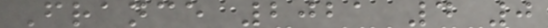France 2021 4 0
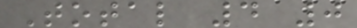Total 4 0
